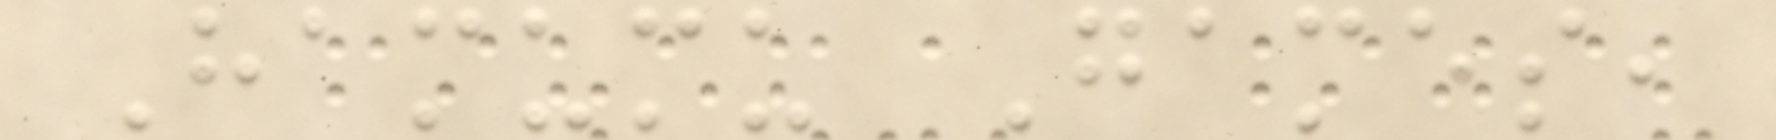Hamumu Games,
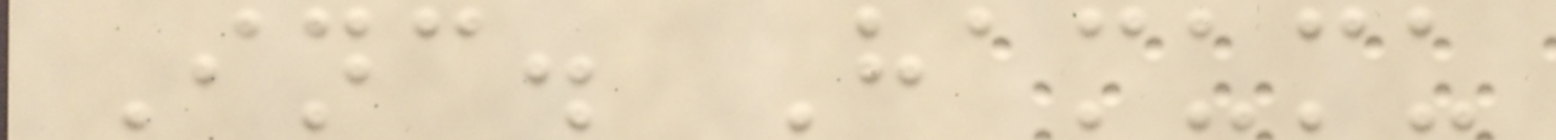Inc. Hamumu
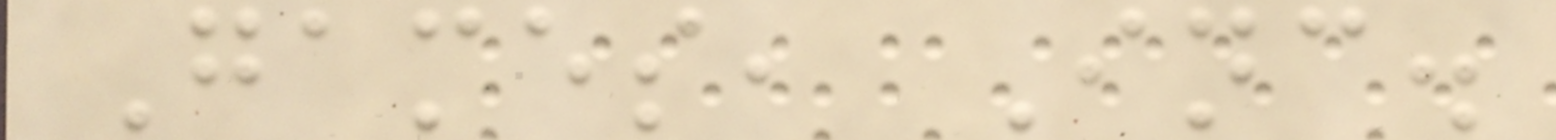Games, Inc.
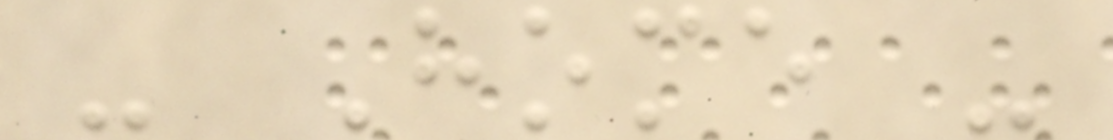- Home -
